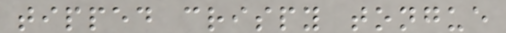tipped crispy tongue
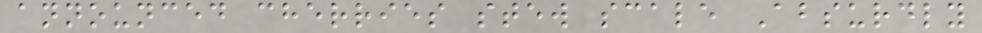announced cherries stew scale Absurdly
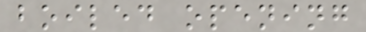boiled opening
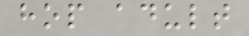hop adult
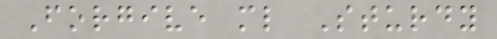Forgive ml Sturdy
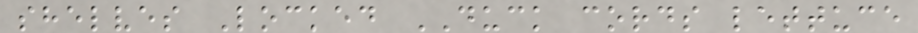shelves Locked DUCK cords lettuce
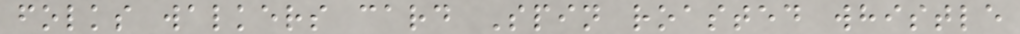folks walkers card Spin roasted whistle
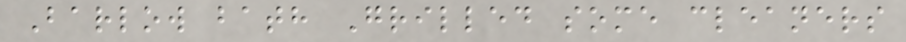Barlow bath Grilled some cleaners
